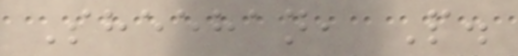Sheehan, P.
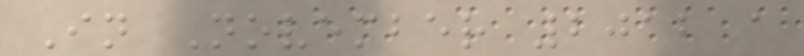In November 2012 a
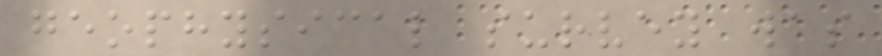geophysical survey was
